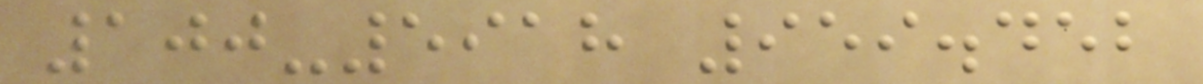100-5918 959.452
